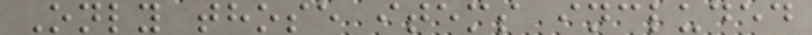Only those items included
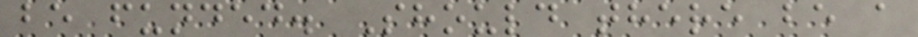be funded. Should there be a
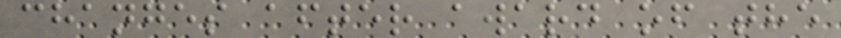changes after award of the
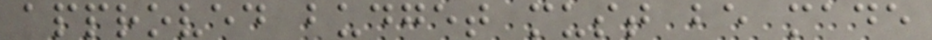approved budget must be made
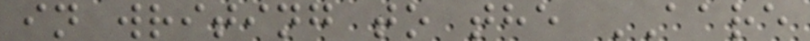in writing to the AARE
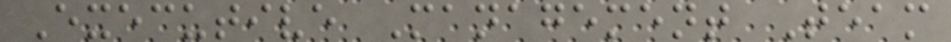Executive Management Team
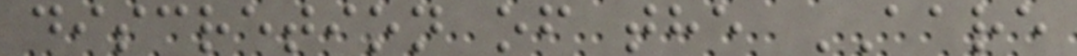discretion of the AARE
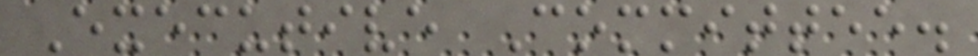Executive Committee.
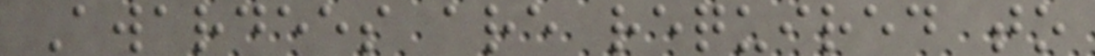Awardees are required to
